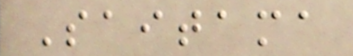Saitama
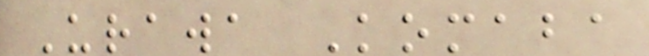Urawa Komaba
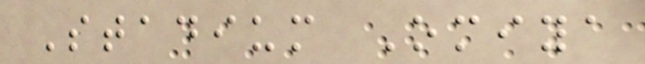Stadium Omiya
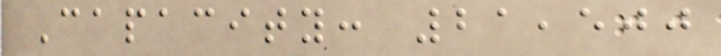Capacity: 21,500
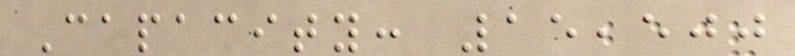Capacity: 15,500
